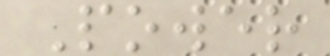Power
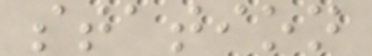station
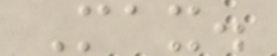Max.
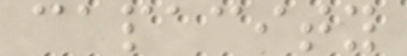capacity
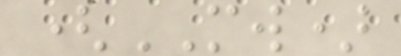(MW)
